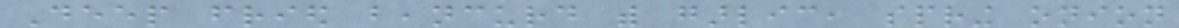Deep fried beancurd with garlic, spring onion
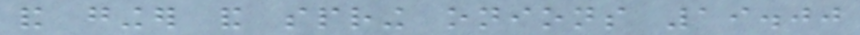and ginger and spring onions 19.00
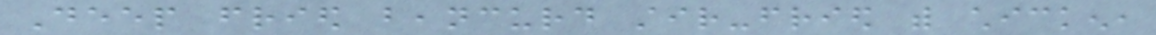Deep fried beancurd stir-fried with chicken,
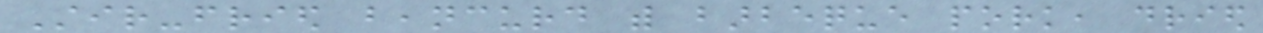Stir-fried beancurd with barbeque pork, dried
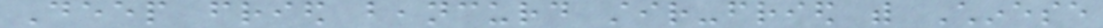Deep fried beancurd stir-fried with Chinese
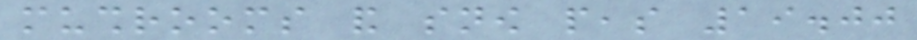mushrooms and snow peas 19.00
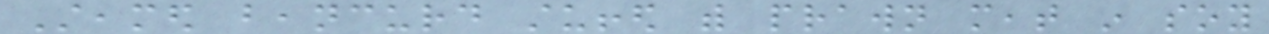Steamed beancurd stuffed with prawn meat in soy
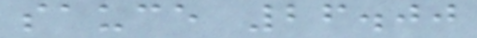sauce 26.00
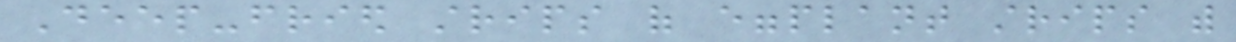Deep-fried strips of eggplant strips with
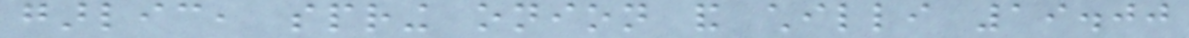garlic, spring onion and chilli 19.00
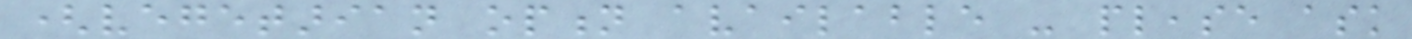(vegetarian option available - please ask
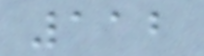112
